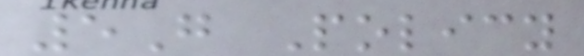5G Policy
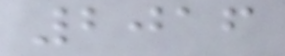2016
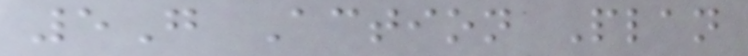5G Action Plan
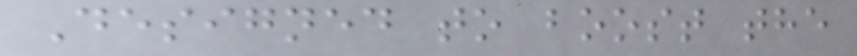Designed to boost the
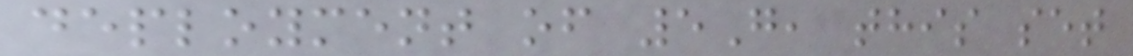deployment of 5G, this set
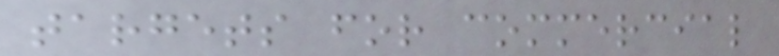targets for commercial
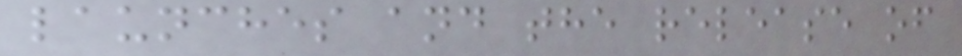launches and the release of
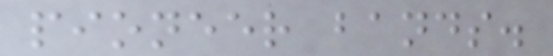pioneer bands.
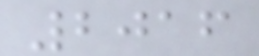2016
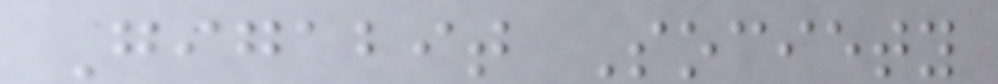Gigabit Society
